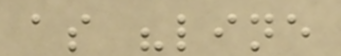as "line
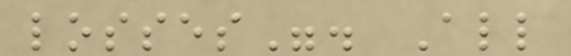losses". All
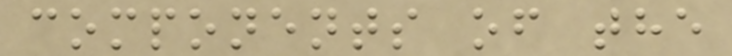components of the
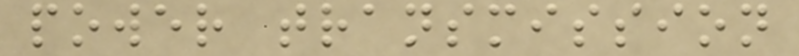power transmission
